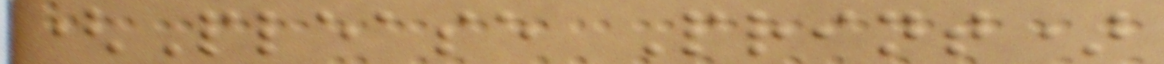(Please Print)
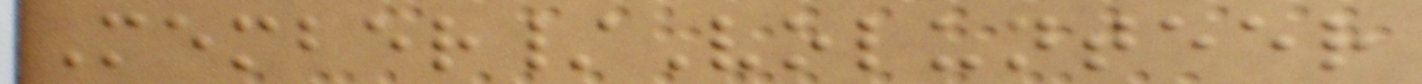Member/Volunteer
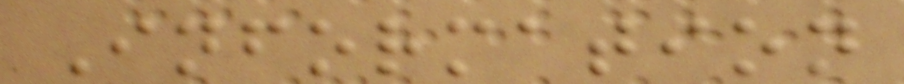Information
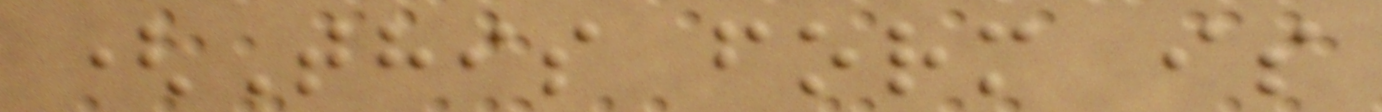(This form is
